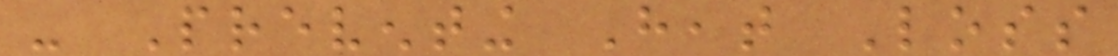- Preventing Heat Loss
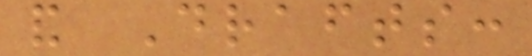and Drafts:
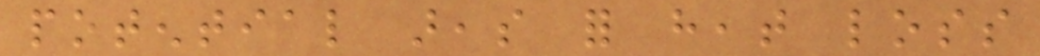potential areas for heat loss
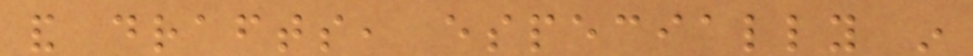and drafts, especially in
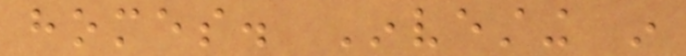homes. Investing in
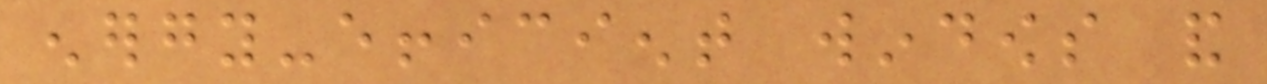energy-efficient windows and
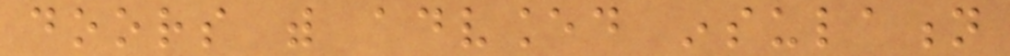doors with advanced insulation
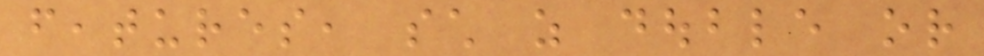features, such as double or
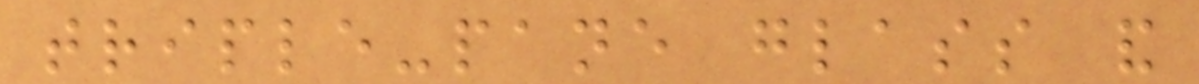triple-pane glass and
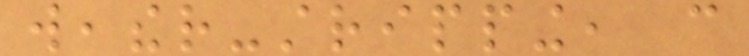weather-stripping, can
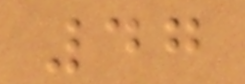47
